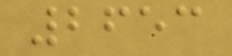2653
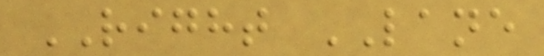RIGHT LANE
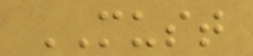MUST
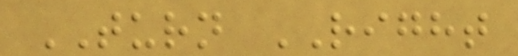TURN RIGHT
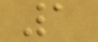1
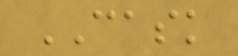CASK
